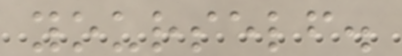yourself.
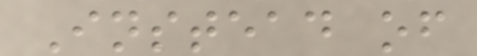Instead of
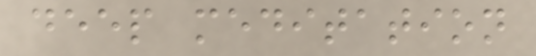deep meditation
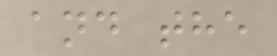and the
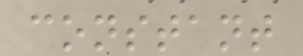constant
